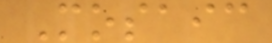Mosaic
